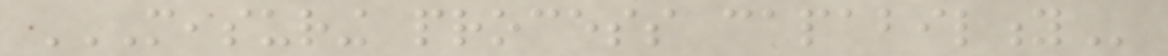MEASURING PROCESS CAPABILITY
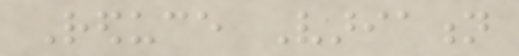Reduce Variation
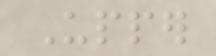Upper
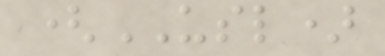(USL)
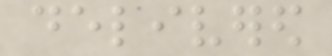delivered
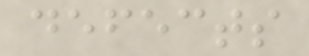defects
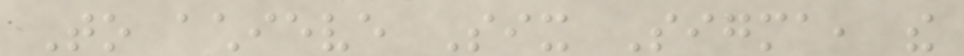To achieve Six Sigma, the
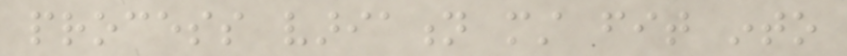process variation must fit into
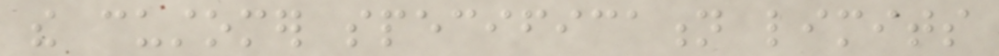the customer specification limits
